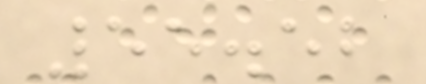55.52
